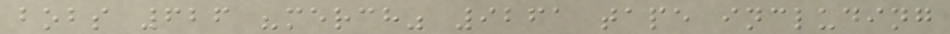bobs 626 "merch" 9261 tape including
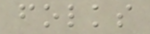folks
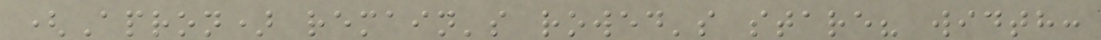(Apron) remain's rowed's stare? width:
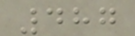487
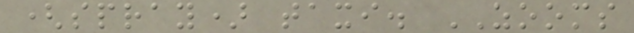(spray) taxi. ZOOMS
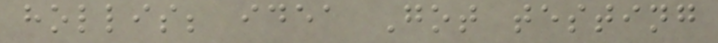hollis; idea Got testing
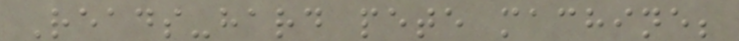Reads-hard pete machine;
